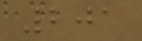201
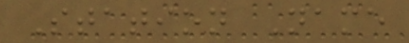Station Name
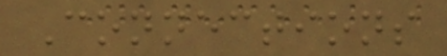Connections
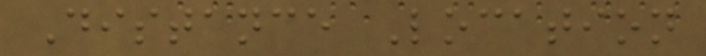Distance Location
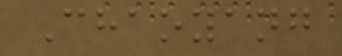Chaoyang
